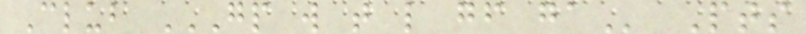Club GP W T L GF GA Pts
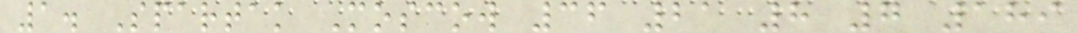1. Spartak Moscow 36 21 8 7 189
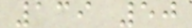139 50
